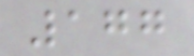177
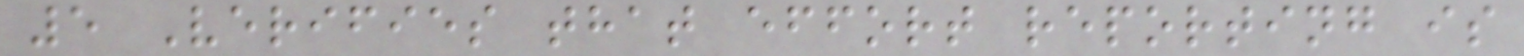5 Verifies that effort reporting is
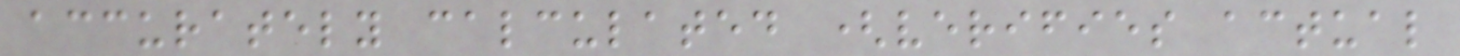accurately calculated (verifies actual
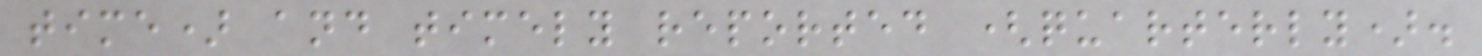time) and timely reported (quarterly).
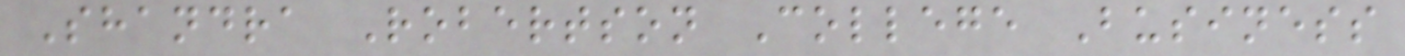Shandra Robertson College Business
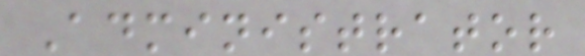Administrator
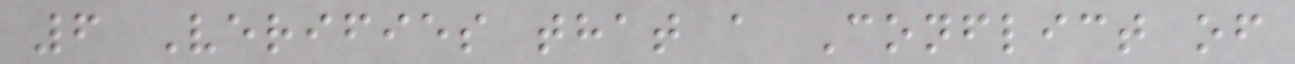6 Verifies that a Conflict of
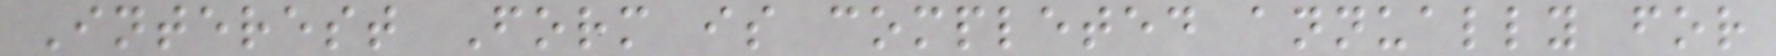Interest Form is completed annually for
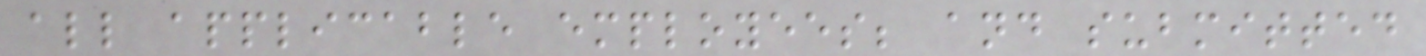all applicable employees; and submitted
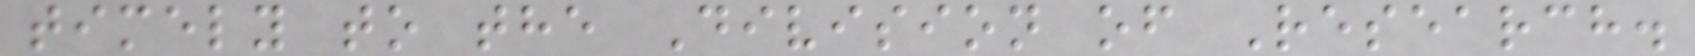timely to the Division of Research.
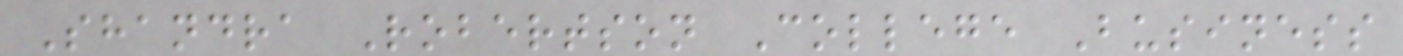Shandra Robertson College Business
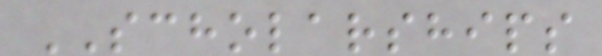SCHOLARSHIPS
